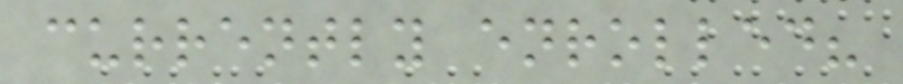currently enrolled?
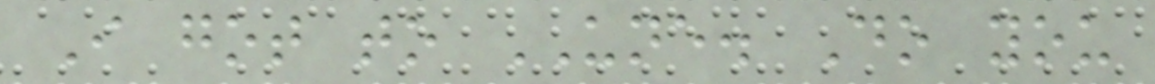I got to UNE. Do you
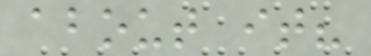about it?
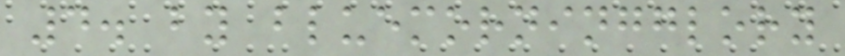4. by bluemorningglory
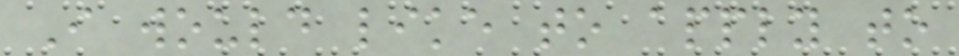I would like to apply to
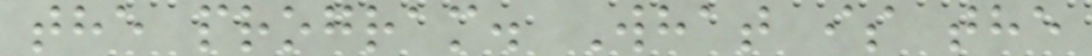the program. What is the
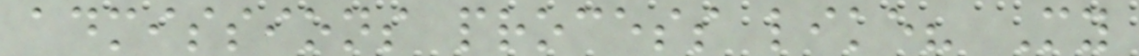admissions process like? My
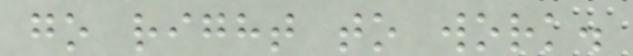go right to work.
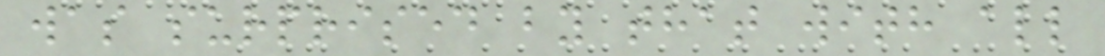was surprised by that with all
